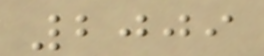2009
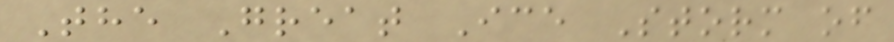The Great Ice Storm of
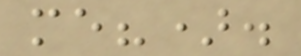me?).
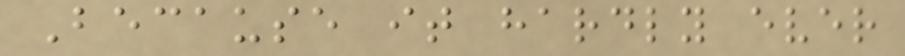Because it hardly ever
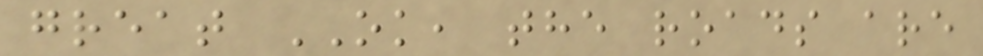great OK, the roads are
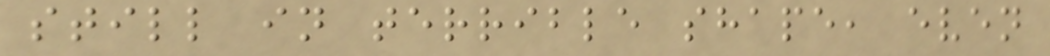still in terrible shape, even
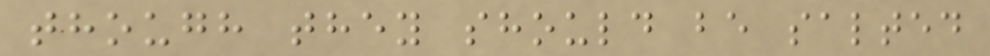though they should be salted
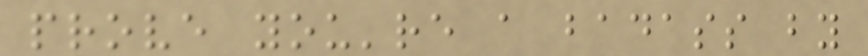prove you're a badass by
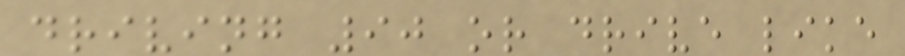driving 90 or drive like
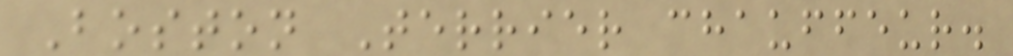Boston Terrier chauffeur.
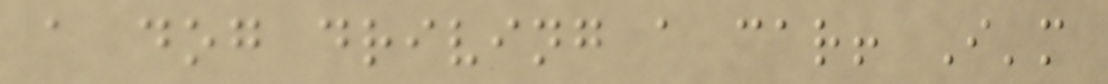a dog driving a car! I'm
